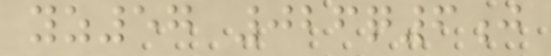yz57 026q6j
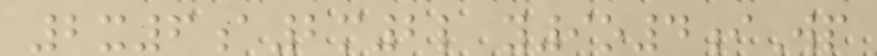2x6a2m2l y9o4iWp
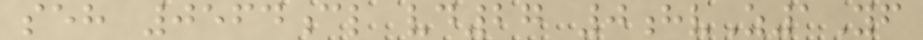seh 0564cl vd27 0hvZ1Yf
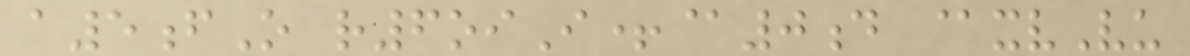a5fO r6oiI+@0d @xvVu
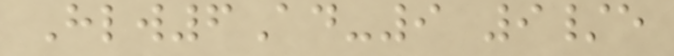Hlw6Ad-9 9/e
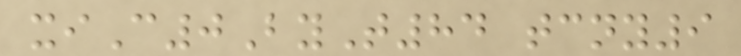xiC0ByT84 tcny9
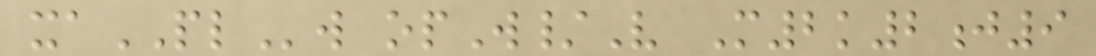xaPLw opW/V M2k2j9
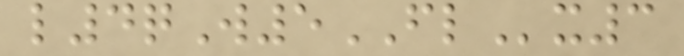l4qW5FLx3
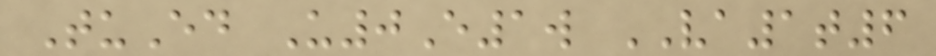TuEd U0E1w VA1t6
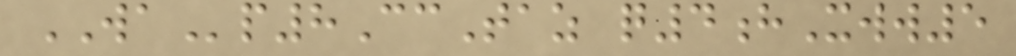WAp8CcTaz q4hXww5
